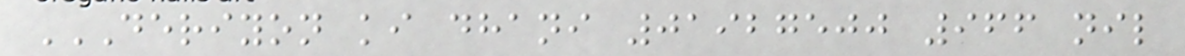DERIYON KI DHANI 01927500 966 NIL
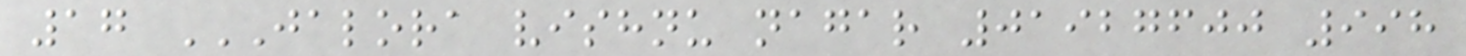17 JALORA VISHNU NAGAR 01927600 998
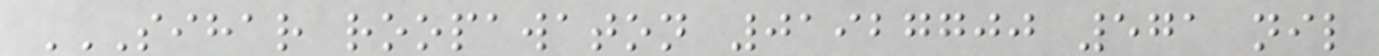SIHAR ROOPAWATON 01927700 571 NIL
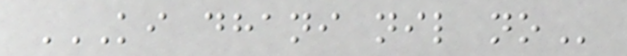KI DHANI NIL NO
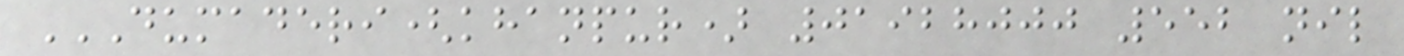DUMADERI(KHANPUR) 01928000 552 NIL
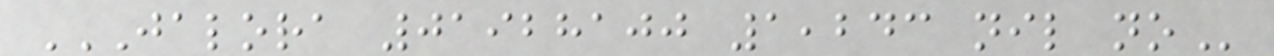JALORA 01928100 1,243 NIL NO
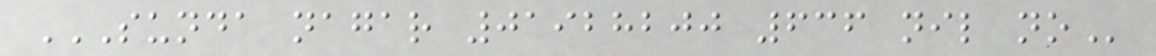SUNDA NAGAR 01928200 636 NIL NO
